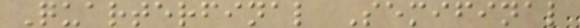Quarterfinal Semifinal
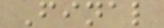Final
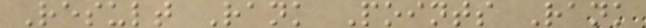Result Rank Points Rank
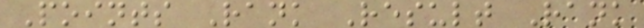Points Rank Result Rank
